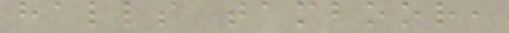halls tamboor,
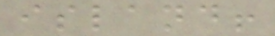island!
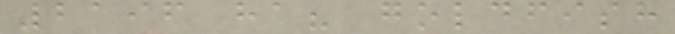2196 ha? goldfish
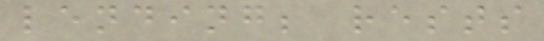lending; rests
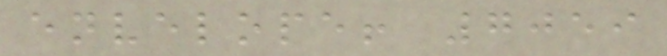envelope! 7059
